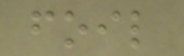foil
